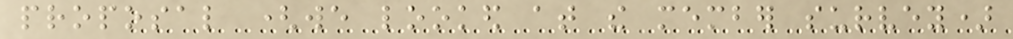proposal (we looked at the member survey)
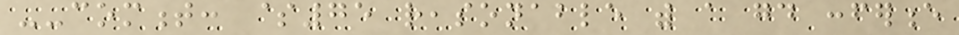--comment: $75 reasonable with a good conference
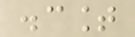discount
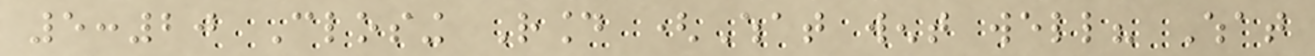5:20 Closing Round (What went well? What
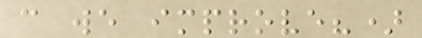can we improve?)
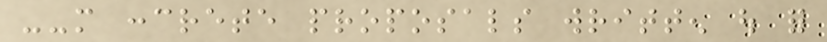--more concrete proposals written out for
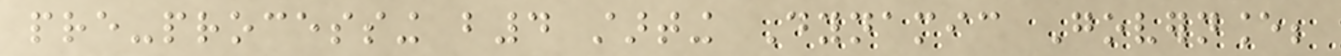pre-processing b4 starting Dynamic Governance;
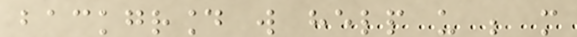background will help us be more
